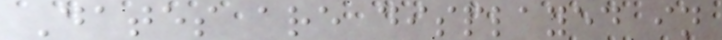Dates are displayed in
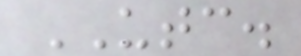UTC.
